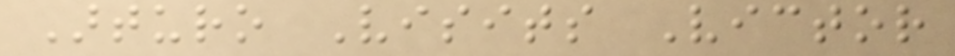Arturo Visits Victor
